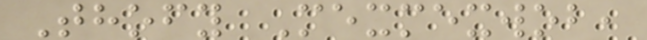Thofy Mexmexwob,
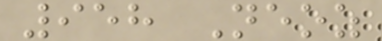958 Neoz
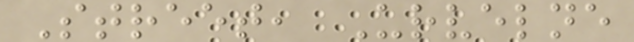Street, Urvelne
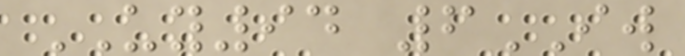UY94 6IW
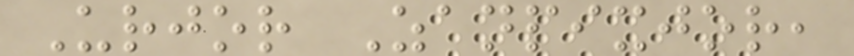Urjor Zanpixjor,
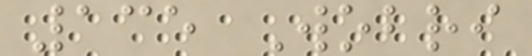135 Wobri
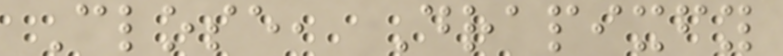Close, Drapixfy
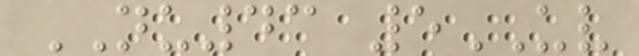NU43 5UV
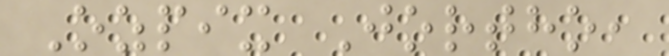Ozpix Jortho,
